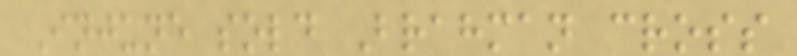Injune sold Brahman cross
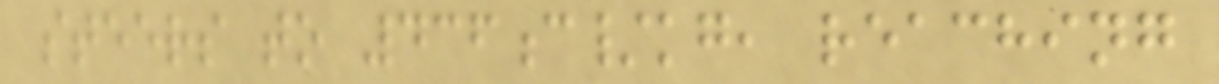steers to 436c/kg, reaching
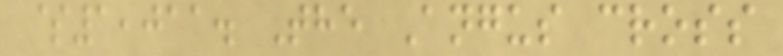$1,011. The Angus cross
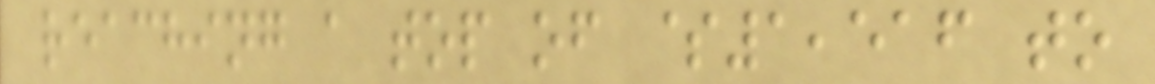reaching a top of $1,516 to
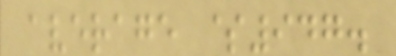average $947.
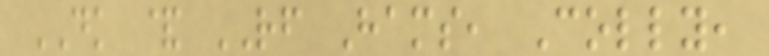DK & RF Hams, Colly,
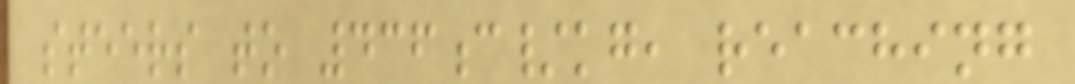steers to 436c/kg, reaching
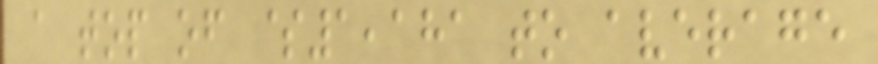a top of $1,181 to average
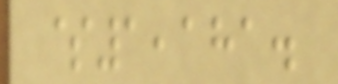$1,181.
